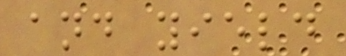and yield
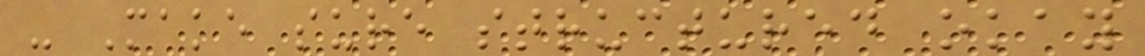- Make sure structured okay
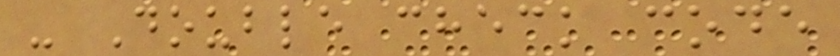- Double check code
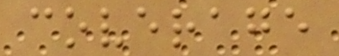coverage
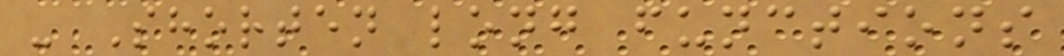- Shorten long functions
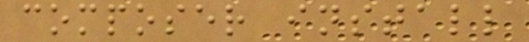composer install
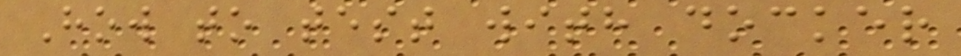How to test with docker
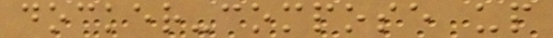docker-compose up
